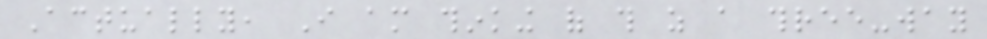Actually, I am thinking of this as a three-way
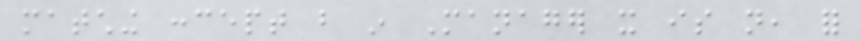matching concept but in Manager it is not, for
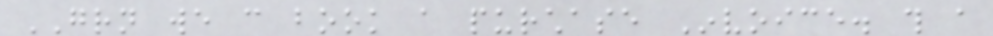GRN we can book a purchase Invoice. this a
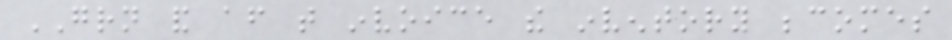GRN and after that invoice the inventory becomes
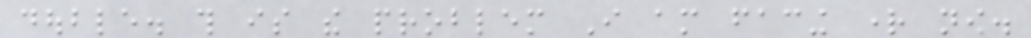double. this is the problem I am facing right now.
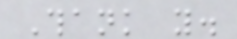Thank you.
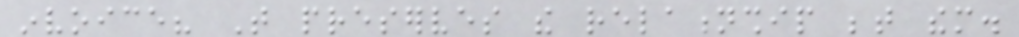invoice? That preserves the relationship between them.
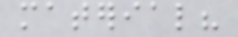material?
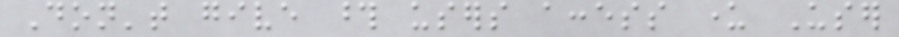Don't give those users access under User
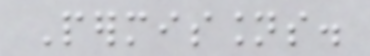Permissions.
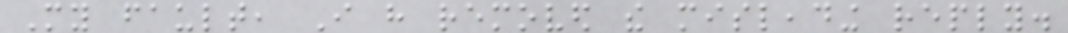My fault, I have removed the misleading reply.
